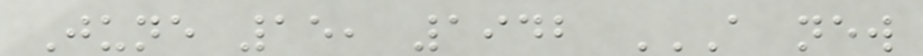June 15, 1942 A NEW
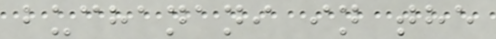buchanani in the
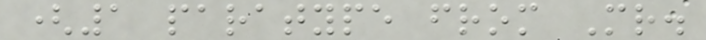(1 paratype from Mr.
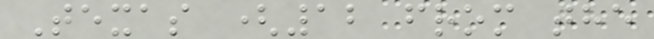Texas (12 from the
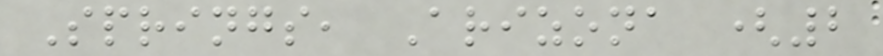Springs, Arizona (2
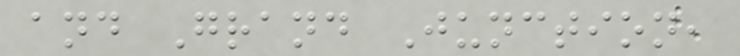and Grand Junction,
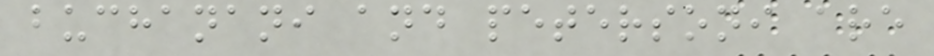buchanani and petersoni are
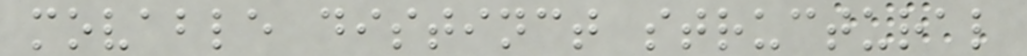movable distinct structural
